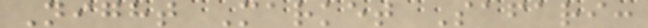Night Market Safari:
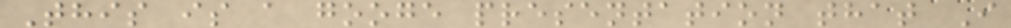This is a googe presentation that I
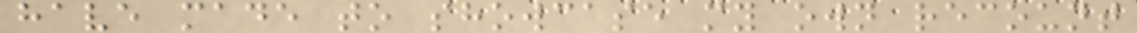have made to showcase my own recount
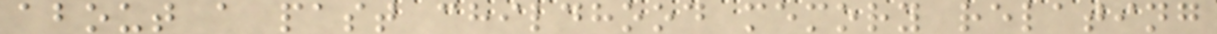about a past childhood memory relating
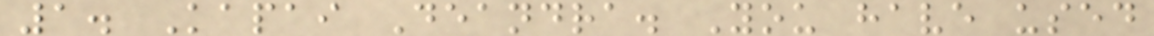1. Kapai Deandra. You have used
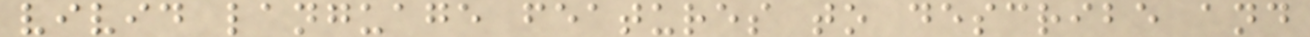vivid language features to describe and
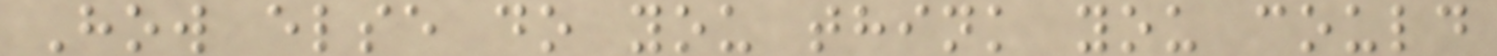How else do you think you could
